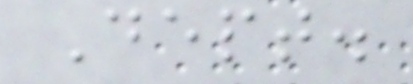Dept.
